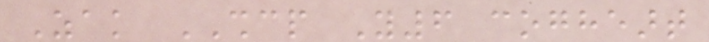Zak SHCP Y6 cogheart
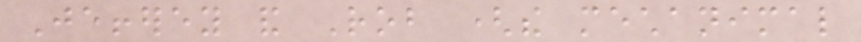Jefferey and Rob (the mechanimal
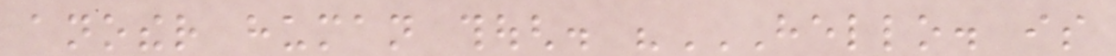another human though. "HELLO. IS
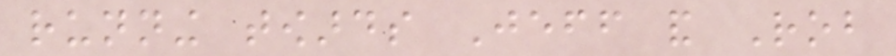running towards Jeff and Rob
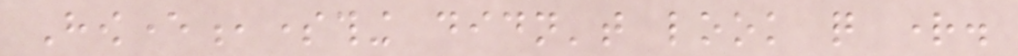However,something didn't look quite right.
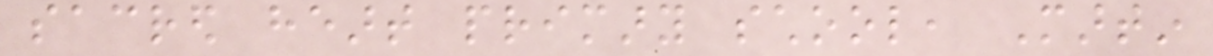sacred heart primary school, Martin
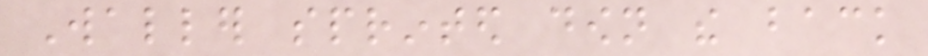Waller sprinted down the back
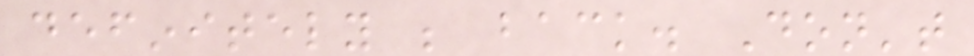definitely be back. Don't
